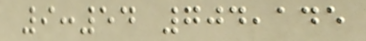9:54 704,145
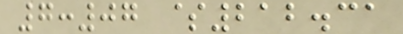7:07 $212.31
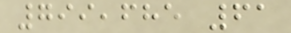799,685 61
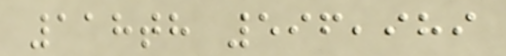118th 596,989
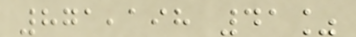871,198 41%
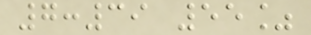7:39 55%
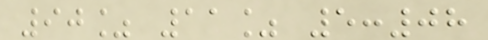90% 11% 5:08
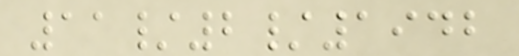11/2/1942
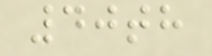40th
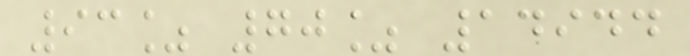93% 70% 14944
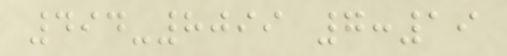494-8099 7:19
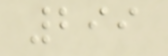299
